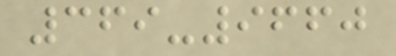369-9660
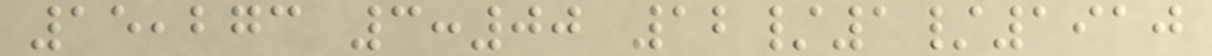15,273 3:00 12/1/1910
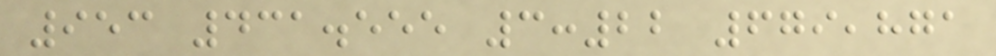953 431.555 3:22 679,871
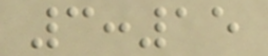3:15
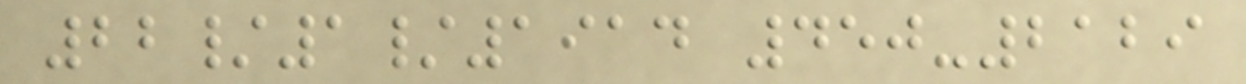22/1/1914 450-2129
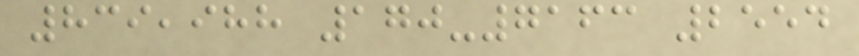839,988 170-7163 2554
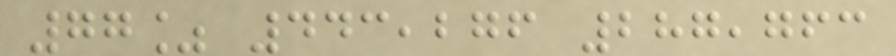77% 443,276 287,763
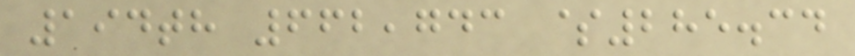194th 662,743 $285.34
